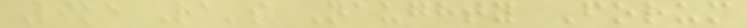Like Ra's Naughty Forum
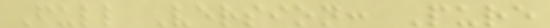Full Version: Pure
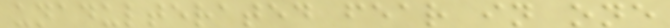unadulterated fear in one
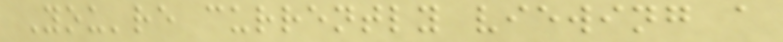You're currently viewing a
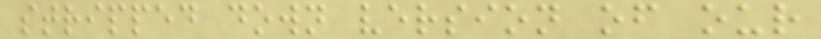stripped down version of our
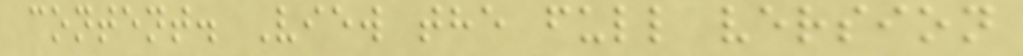content. View the full version
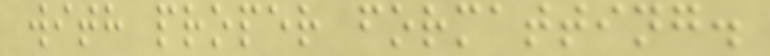with proper formatting.
